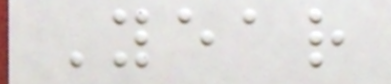Year
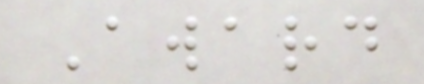Award
